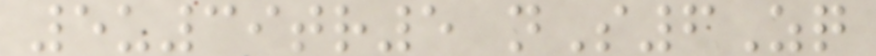5u39tr5 nS6Zq
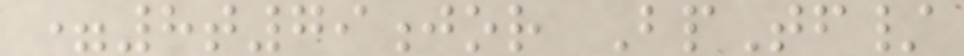=8t79jor BpTf/
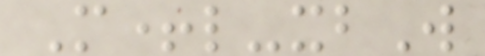M+l-xbW
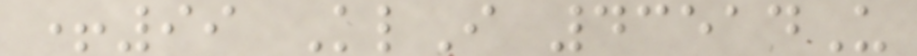+99 KlI 43514U
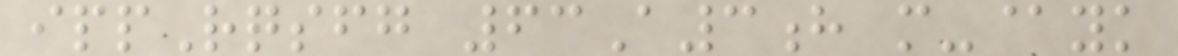ippRqsfg 63A3h m-@yk
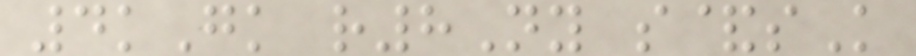4kGk r8Ny s&sK
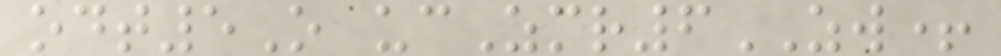odt5O ucZmr6ZW+
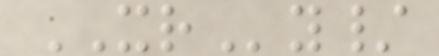XRy/
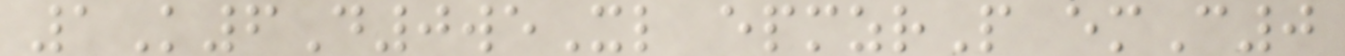1K6D0weXl epmzrP emC0
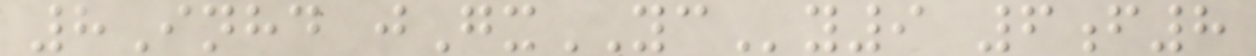8Inhd jGxYCy9 6f8
